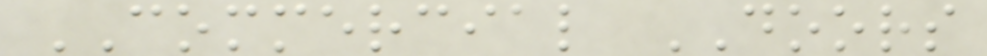COMMERCIAL DOORS
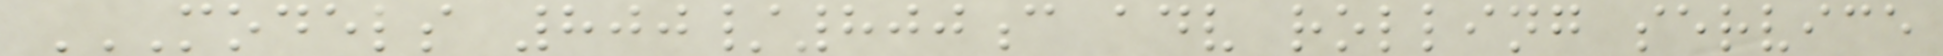MODELS 800/800C ADV ROLLING SERVICE
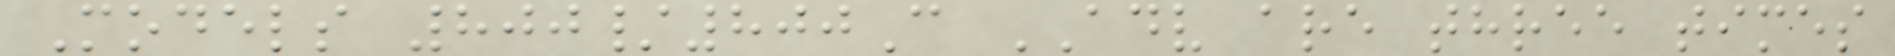Models 800/800C ADV are three times
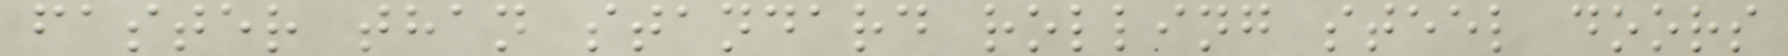faster than standard rolling steel doors
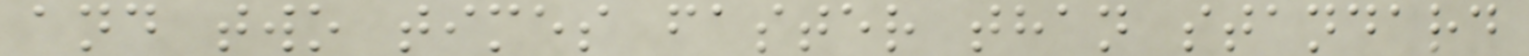and two times faster than standard
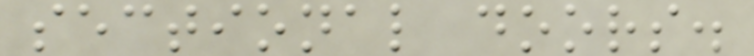sectional doors.
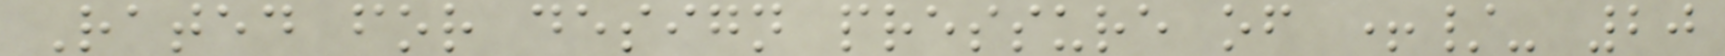Rated for design pressure of +/- 20
